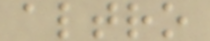altro
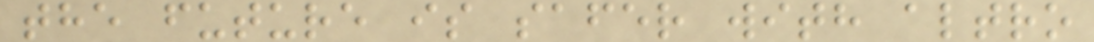the future is safer with altro
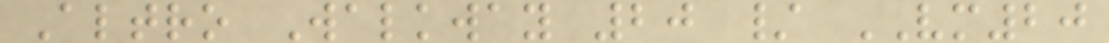Altro Walkway 20 / VM20
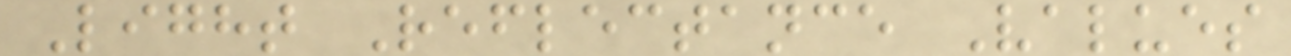Light Reflectance Values
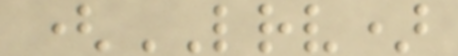(LRV)
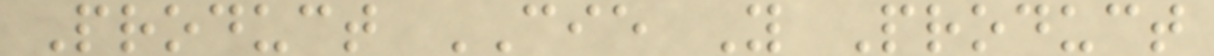Product CIE Y Product
